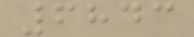6843
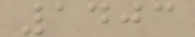1403
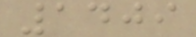1409
